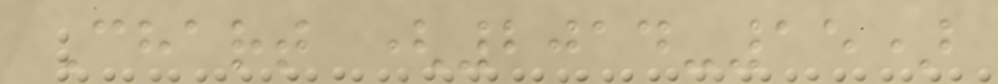Chart (2014-15)
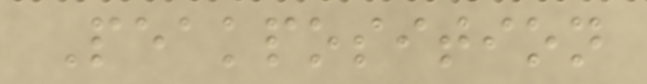Peakposition
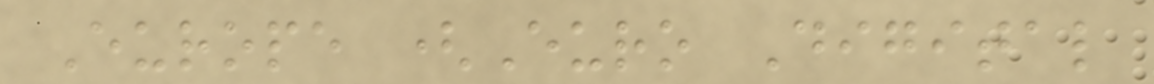Europe (Euro Digital
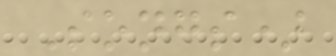Songs)
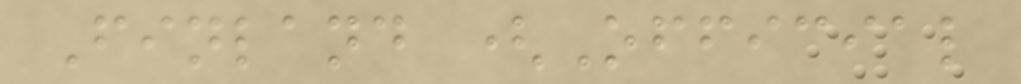Finland (Official
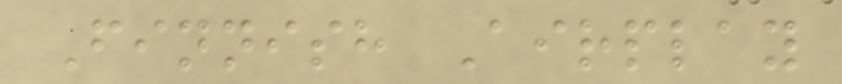Finnish Airplay
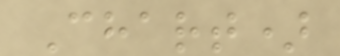Chart)
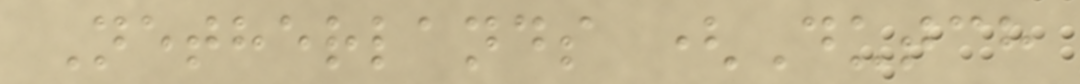Netherlands (Dutch
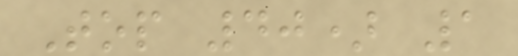Top 40) 1
